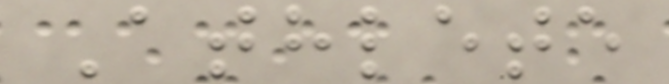Athlete
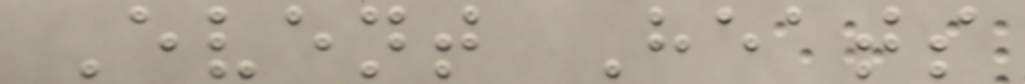Event Heats
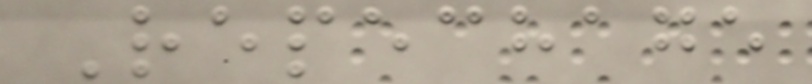Repechage
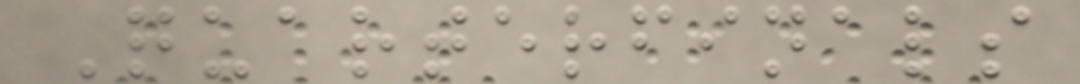Quarterfinals
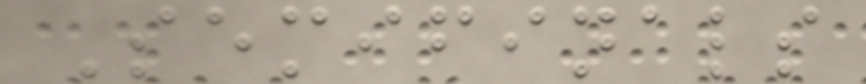Semifinals
